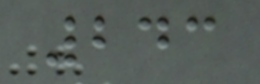243
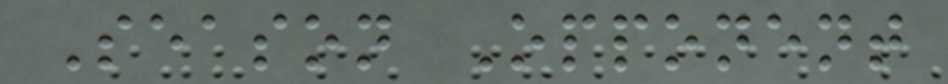Season Opponent
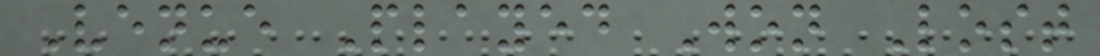Venue Played Won Lost
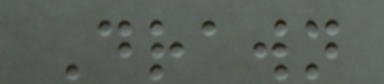Drawn
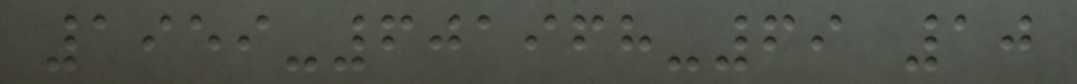1959-601968-69 10
